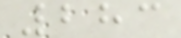283
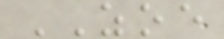ZOE
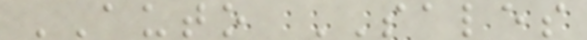AUTO SALES
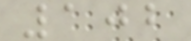102
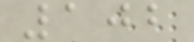102
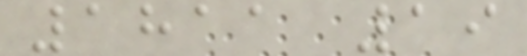1811 19
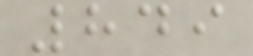849
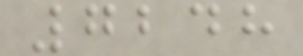7248
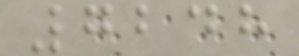7248
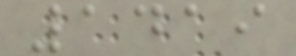1419
